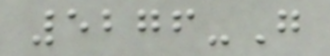5276-G
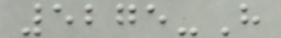5275-H
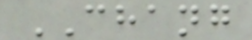CHANG
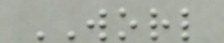WORL
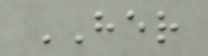HER
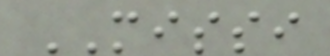MISSI
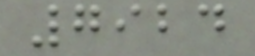7924
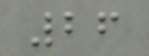26
